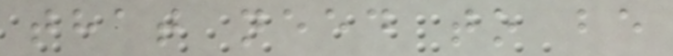that need to be
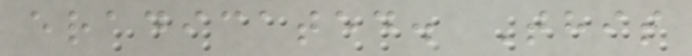eradicated. This
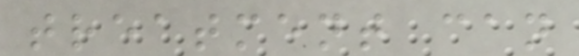treatment can
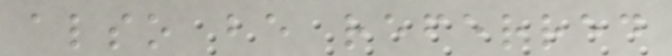also be referred
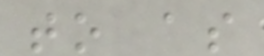to as
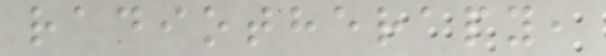radiotherapy,
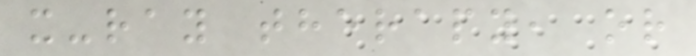x-ray therapy, or
